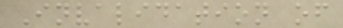Invalidation of
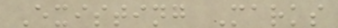Existing Marks
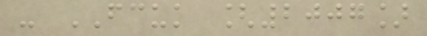- FCUK [2007]
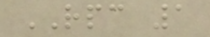RPC 1
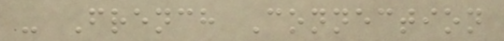- French Connection
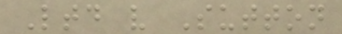Ltd v Sutton
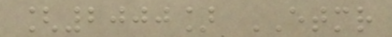[2000] ETMR
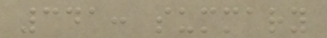341: summary
